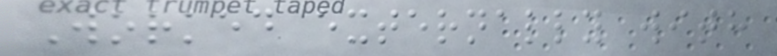Worked externally with
